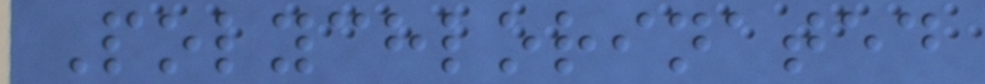Polychlorinated
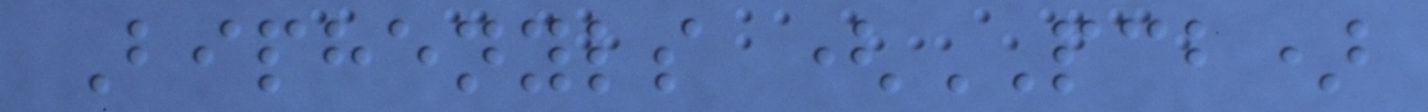Biphenyls (PCB)
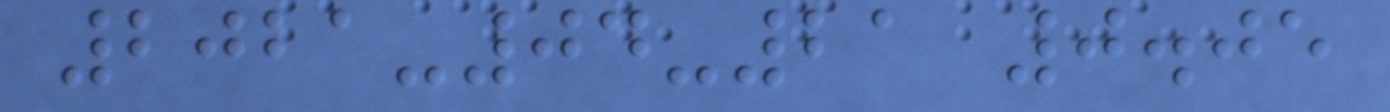2021-04-21 0.05
